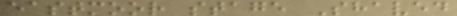eastmoor stage Shaved
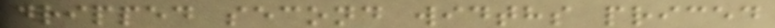dripped second widths priced
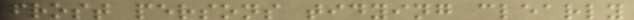frost persons tidying clearly
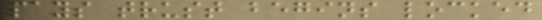pays trust begins locked
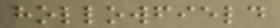hollowfield
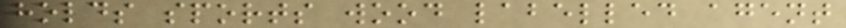holds sports wood labelled agent
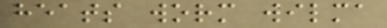heats worm wilma
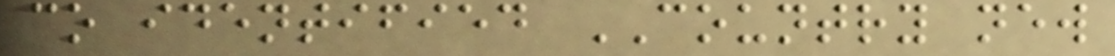co identified COUNTRY new
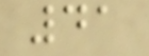41
